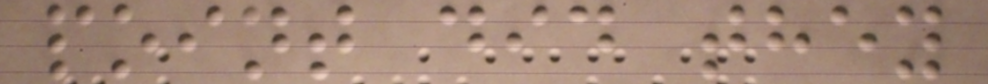point did they
